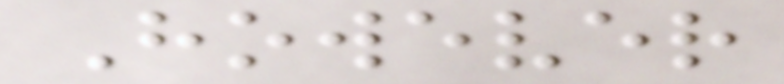However
